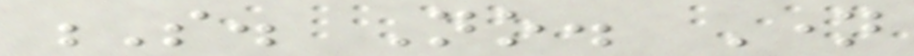S. No. Name
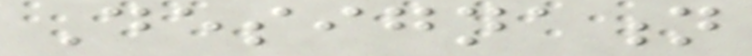Designation
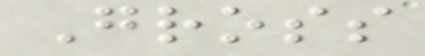Gross
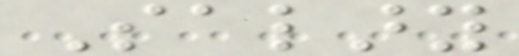Salary
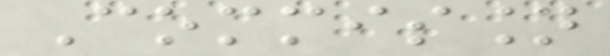Commission
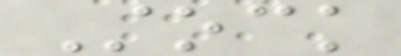Stock
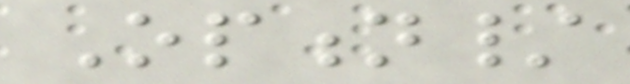Option/
